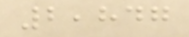2,847
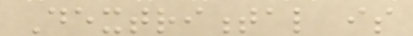Dextrimental is
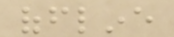offline
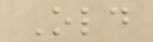Old
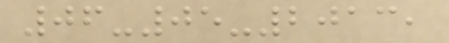06-05-2013,
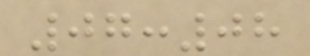07:08
